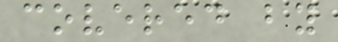covered by
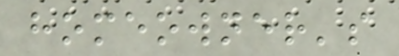homeowner's
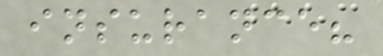insurance?
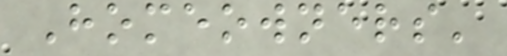Homeowners'
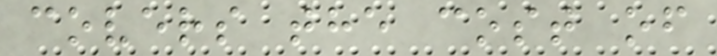covers the cost of
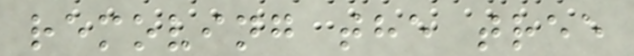removing the tree
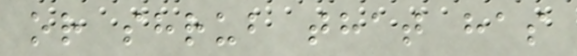or shrub that has
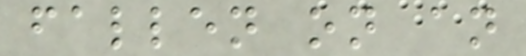fallen on an
